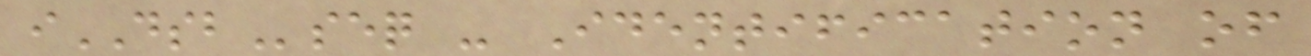iDSBseq - Identification of
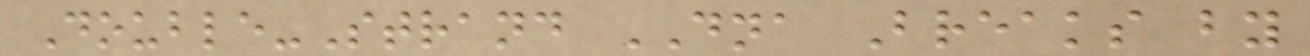Double-Strand DNA Breaks by
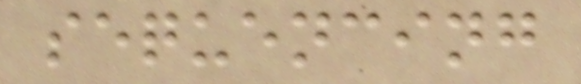sequencing
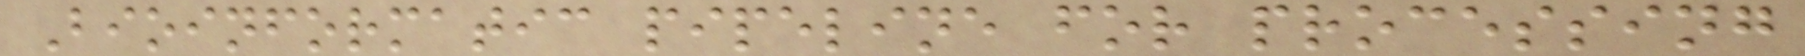Bioinformatic pipeline for processing
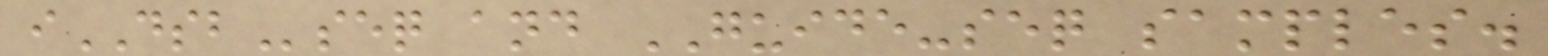iDSBseq and GUIDE-seq samples.
